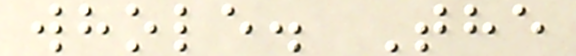whole. The
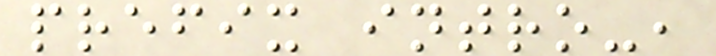prefix intro-,
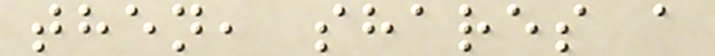then, shares a
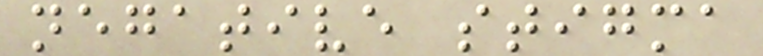negative stigma
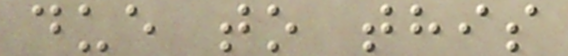due to this
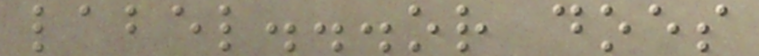label...or does
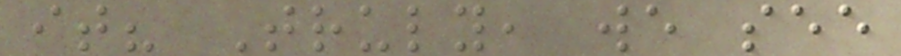it? Truly, we see
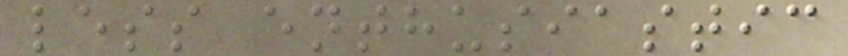less enthusiastic
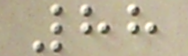88
